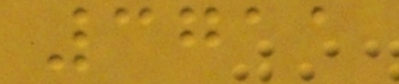3711
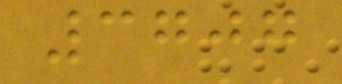3707
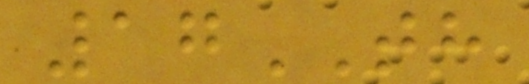17TH
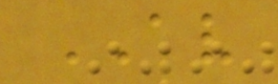AV
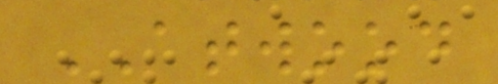ATWOOD
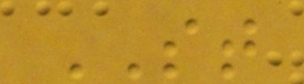ST
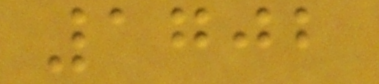1702
